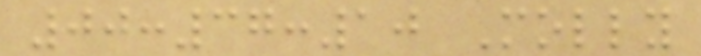00:37:10 Molly
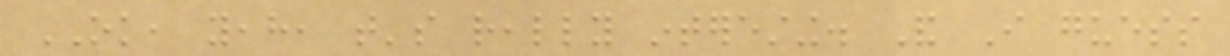OK, yeah, that's really interesting. And I guess
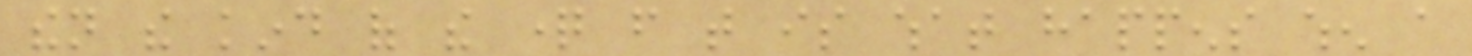then the kind of the question from that is what happens when a
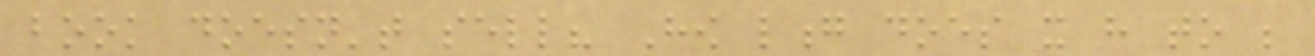book doesn't sell? How long does it have to be
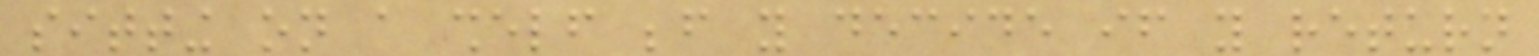sitting on a shelf before you decide if you return
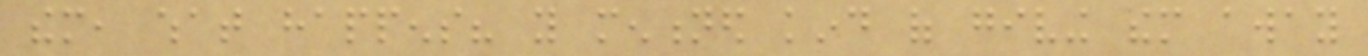them, what happens? you mentioned kind of giving them away
